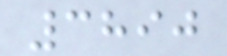3890
